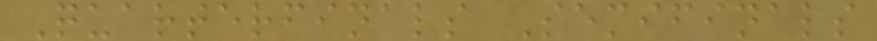Quarterfinals Semifinals
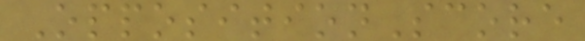OppositionScore
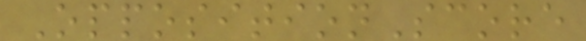OppositionScore
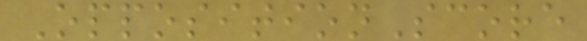OppositionScore
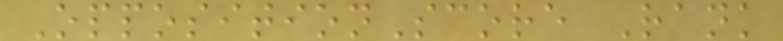OppositionScore Rank
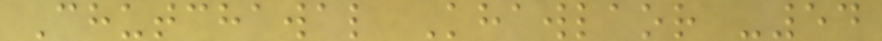Chutchawal Khawlaor -54
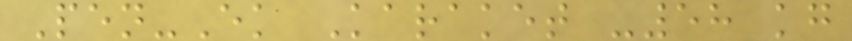Pen-Ek Karaket -58 kg
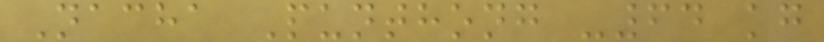Nacha Punthong -64 kg
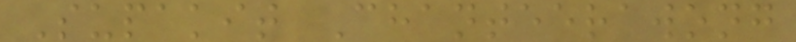Supakit Chanteerawong
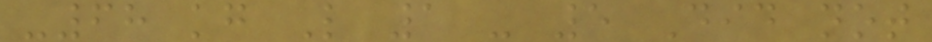-68 kg L 1 - 5 Did not
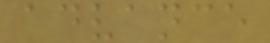advance
